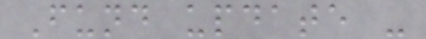Fund update -
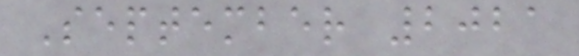September 2021
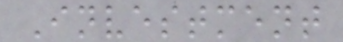Investment
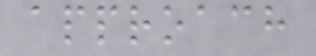approach
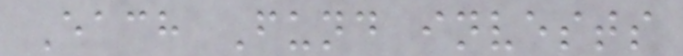Each Fund invests
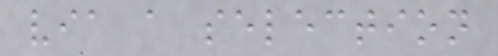via a selection
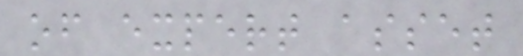of expert asset
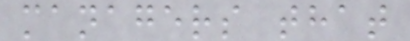managers that
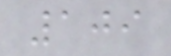109
